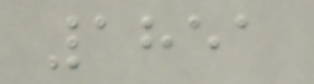1851
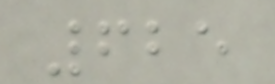625
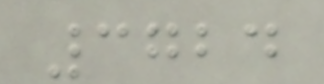3724
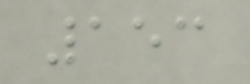153
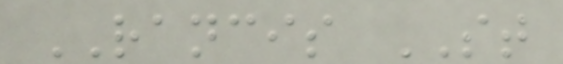RANCIS ST
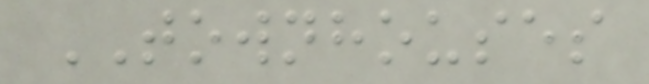TOWNHOUSES
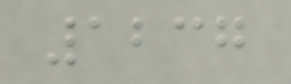1237
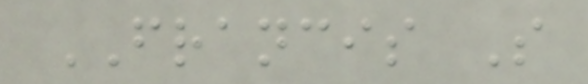FRANCIS S
